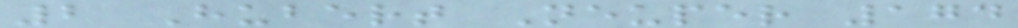2 Hubert Neuper 174
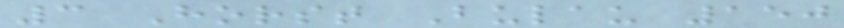3 Horst Bulau 150
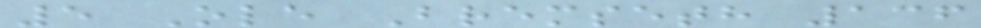5 Ole Bremseth 136
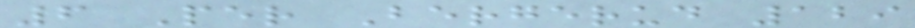6 Per Bergerud 129
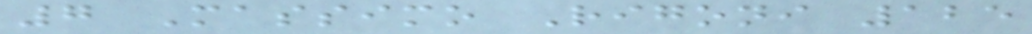7 Massimo Rigoni 125
